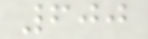600
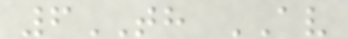6TH AV
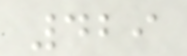429
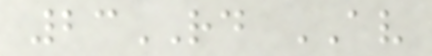23RD AV
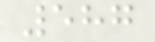587
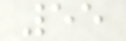55
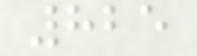825
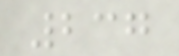237
